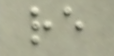re
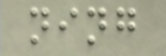ning
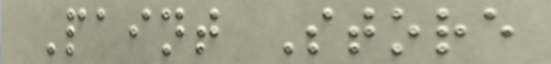Paint Store
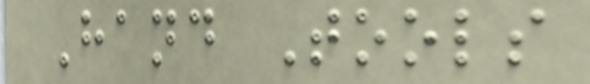Hand Tools
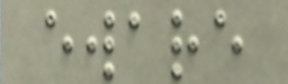eware
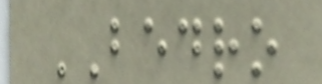BEDRO
